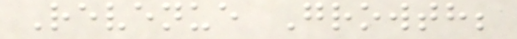Revenue Growth;
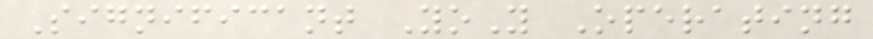Significant YoY Operating
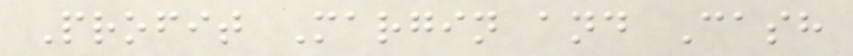Profit Margin and Cash
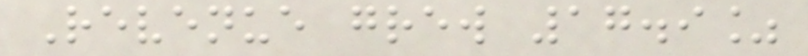Revenue grew 17.9%
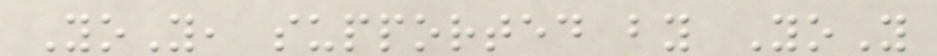YoY, supported by YoY
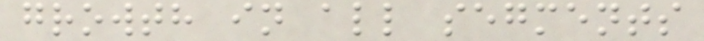growth in all segments
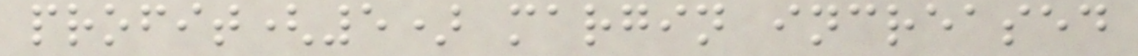profit(5) margin increased
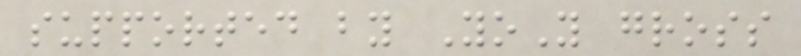supported by YoY gross
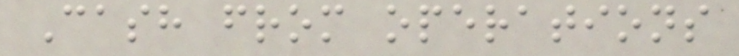Cash from operations
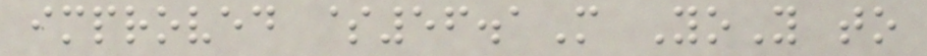improved $56.1M YoY to
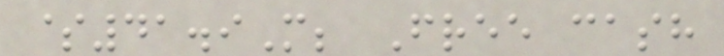$41.9M; Free cash
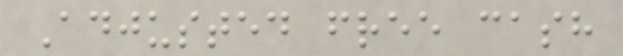Adjusted free cash
